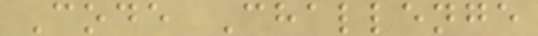Code Challenge
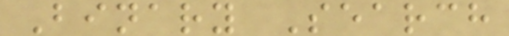Binary Search
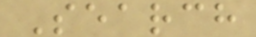Search
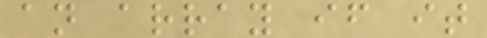an array if it
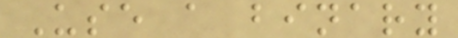Use a binary
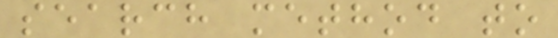search method to
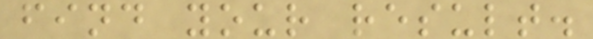find your result.
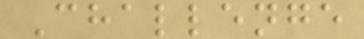Challenge
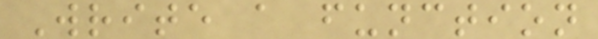Write a function
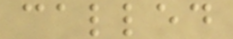called
